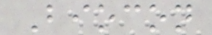Biocon
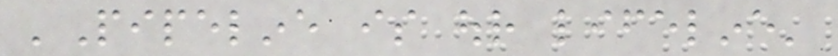'Pipeline is our lifeline'
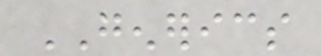GENERICS
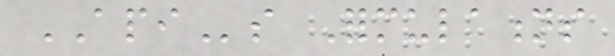APIs Formulations
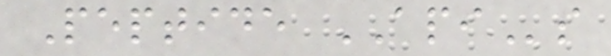Peptide APIs
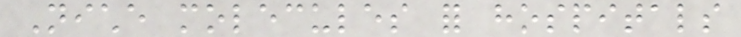Niche molecules for hospitals
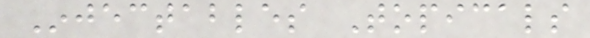Injectables Topicals
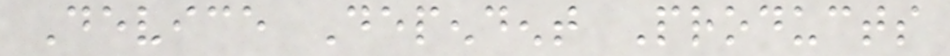Device Dependent Products
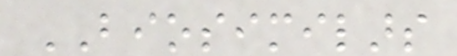BIOSIMILARS
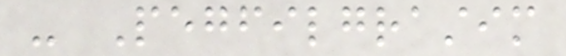- Pegfilgrastim
